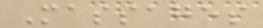Massages
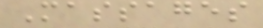Massages
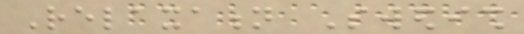Relaxation Swedish
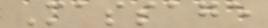Massage
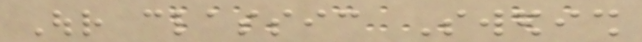Our classic Swedish
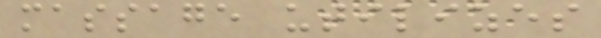massage utilizes
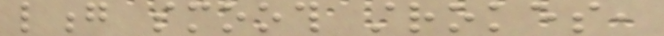long smooth strokes,
